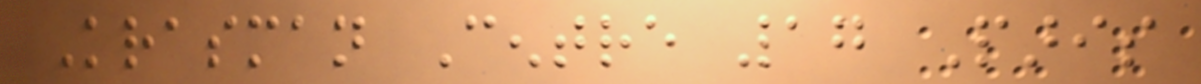Krasman Centre 17 Paris
